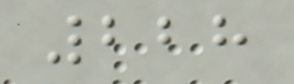228
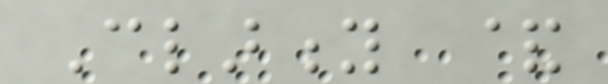Clarity &
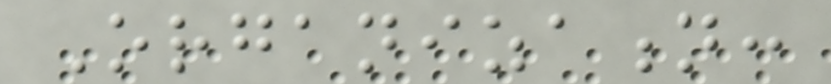Organization:
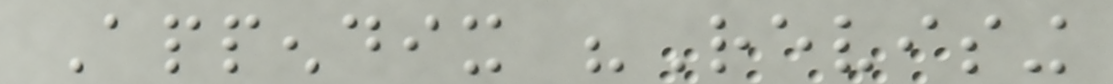Appendix "Revising
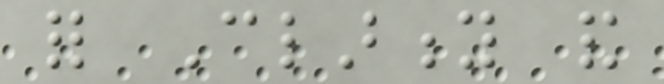for Clarity and
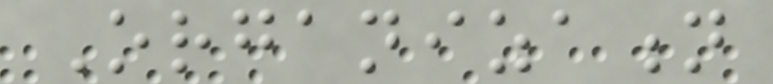Organization
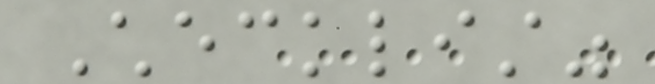Checklist"
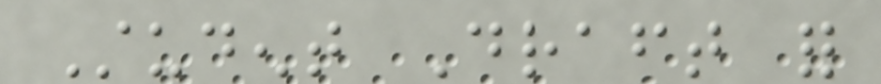Student Draft for
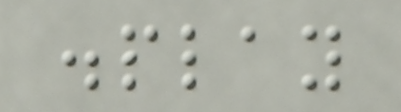display
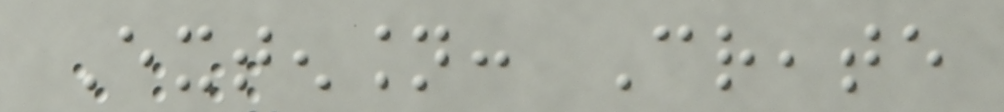Extension: Create
